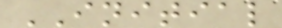INITIAL
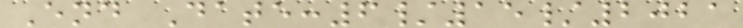End Date:6/15/2021
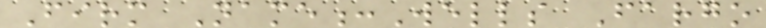Firm Name:Wells Fargo
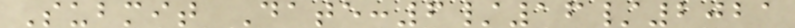Submit Date:6/16/2021
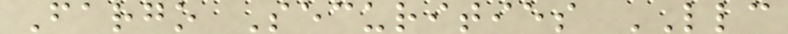Fargo Securities LLC
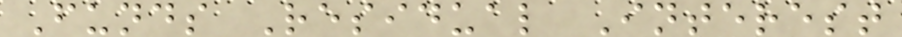Funds Residual Interest
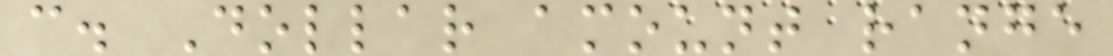c. Dollar amount range
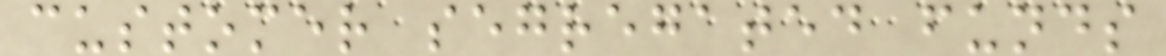customer segregated funds
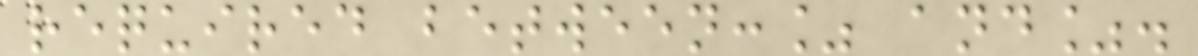required between:% and%.
